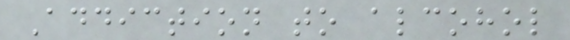Addiction to alcohol
